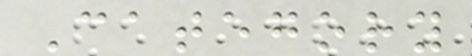Category
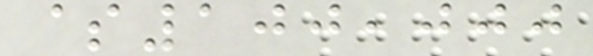$100,000
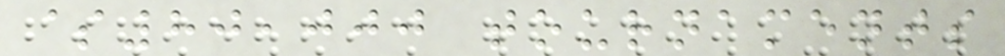$80,000 tournaments
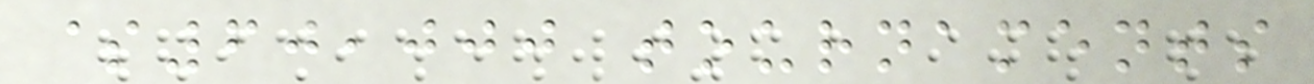$60,000 tournaments
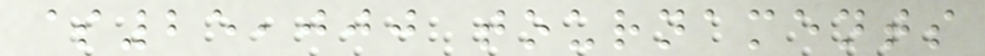$25,000 tournaments
